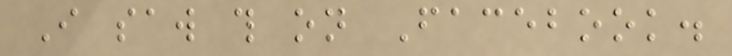I saw this on Facebook.
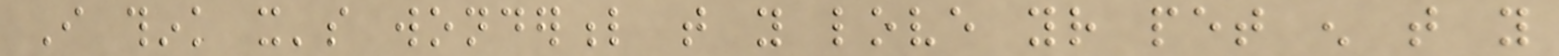I think it's wonderful that you love your pet enough that you
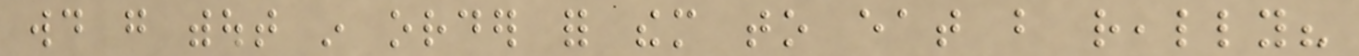would go without in order for them to eat but really?
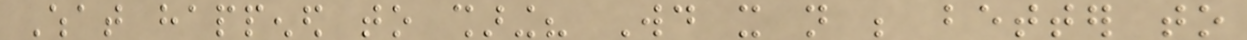What happened to sharing? Would it not be better to
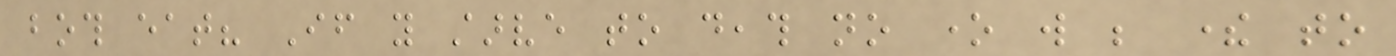both eat? If you starve to death no one will be there to
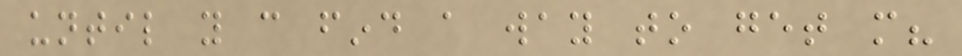until you can find a way to get more?
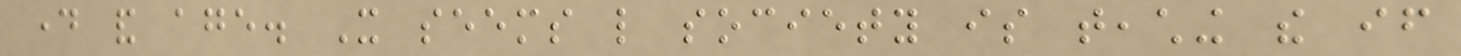day and age. It seems like society is teaching the if
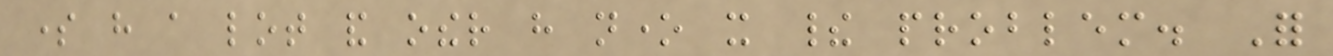some have a lot and other have none it their problem. For
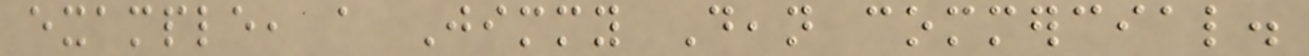example, a Jimmy Dean commercial.
